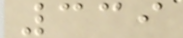339
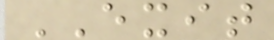EXIT
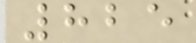825
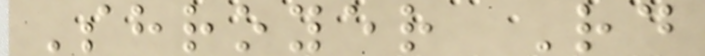Shroyer Rd
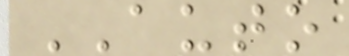AUTO
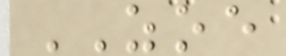ZOE
